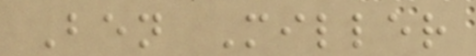Ben Miller
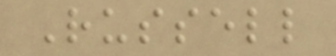Russell
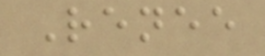Renee
